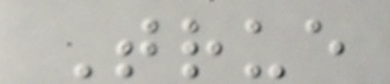True
